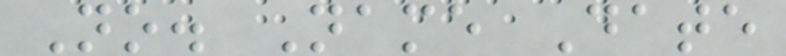No. Name Date
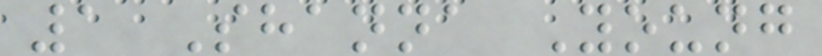1 Shanna Young
